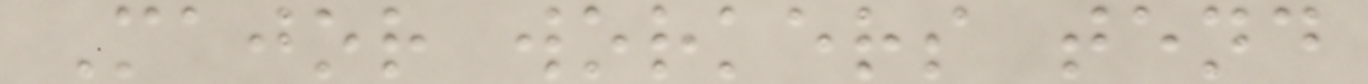Major workers tend
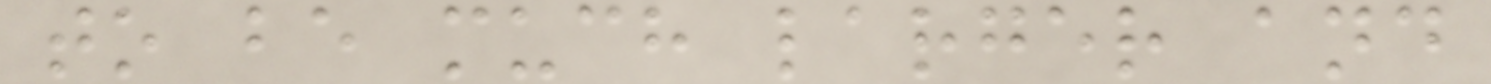to be much larger and
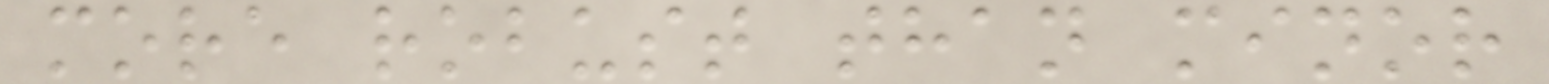more robust than minor
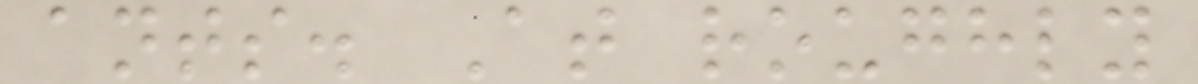ants. At roughly
